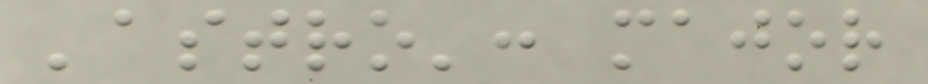'astro': major
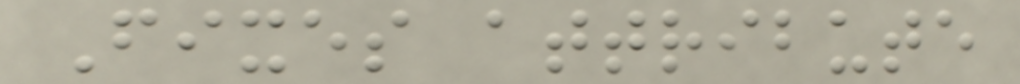Fixes attribute
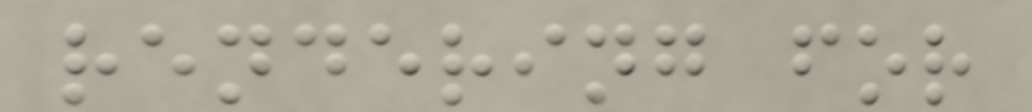rendering for
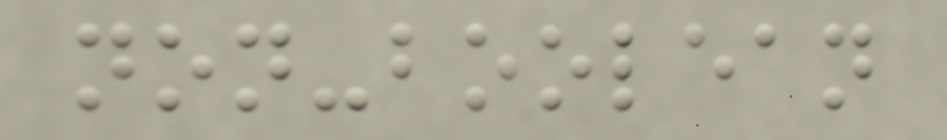non-boolean
